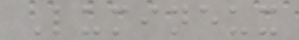Lumineux
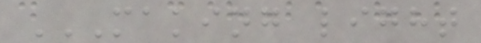MAKING LIGHT
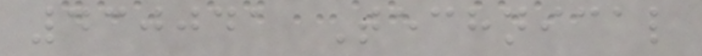430041 Technical
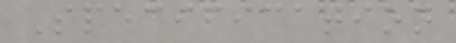Specification
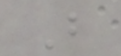B
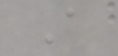A
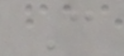C
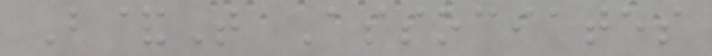B&T Associates
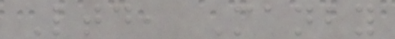Ltd, Manby
